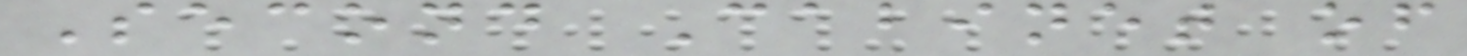Second Cabinet of
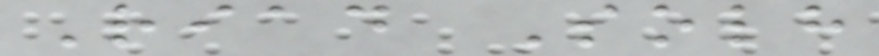Riad Solh
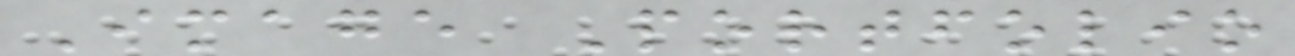Image Portfolio
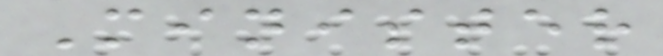Minister
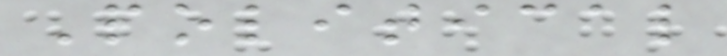Political
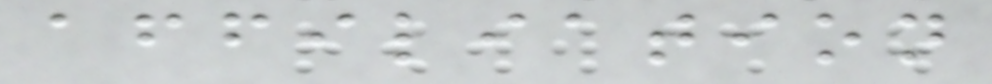affiliation
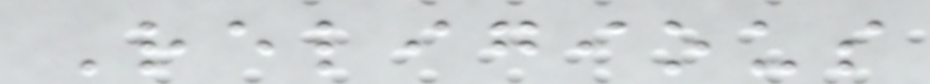Religious
